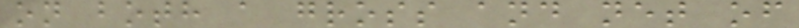on both a gross and net of
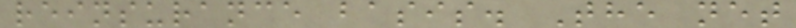reinsurance basis. The net
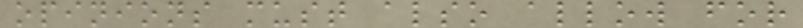opinions must also allow for
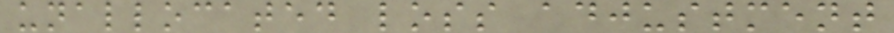unallocated loss adjustment
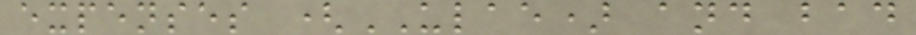expenses (ULAE) and bad
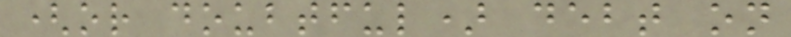(or doubtful) debt on
